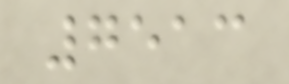7513
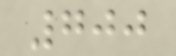700
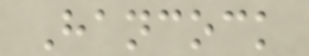Hancock
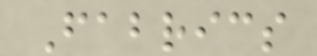Fabrics
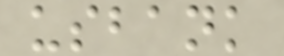usbank
